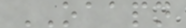OAAPN
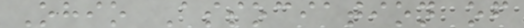Ohio Association of
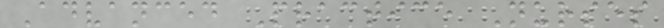Advanced Practice Nurses
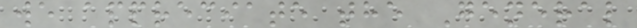we appreciate the General
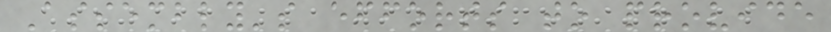Assembly's efforts to provide
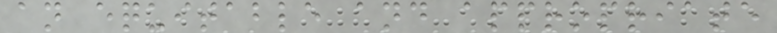an equitable and appropriate
